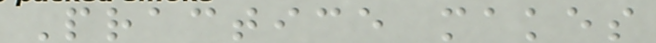Practice makes
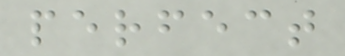perfect
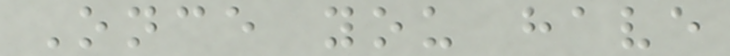Once you have
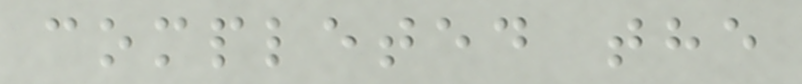completed the
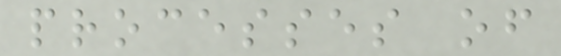processes of
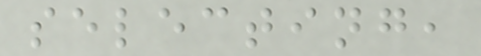selecting,
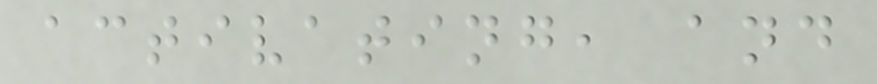activating, and
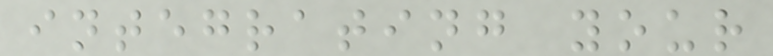integrating your
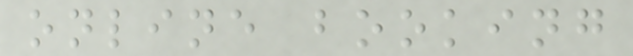online booking
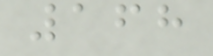168
